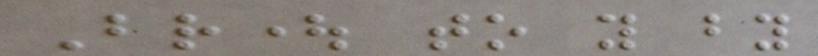Brought to you by
